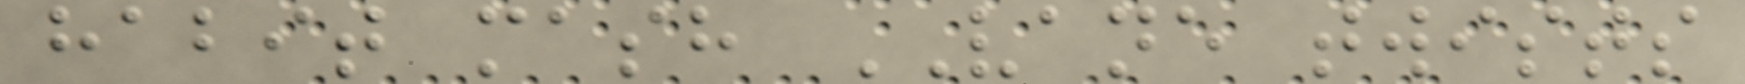habit mash VANE twists
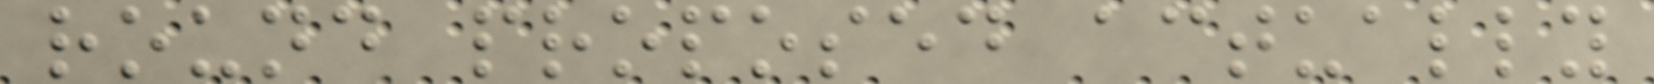round proposed actually
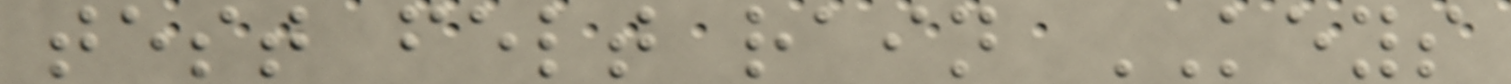test felt rain KEYS
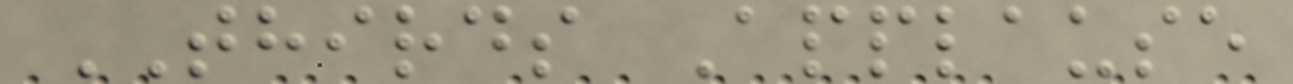THIRDS Applause
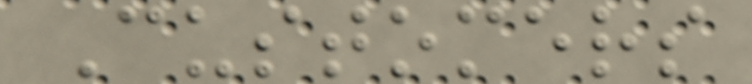Customers
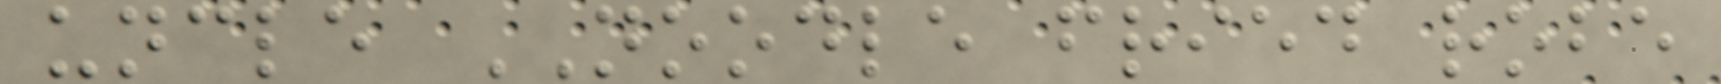uncle NOODLE fried robe
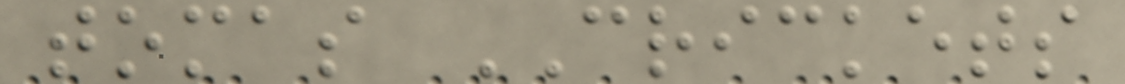tomas CRICKETS
